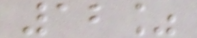12%
